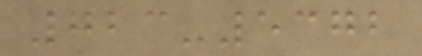723-5372
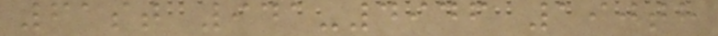61st 941-4946 190th
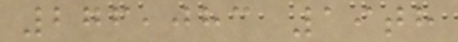276,083 19th
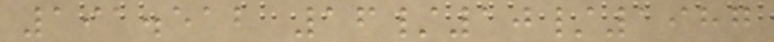191.512 16/10/1987
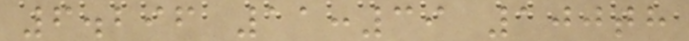6.296 11:39 100th
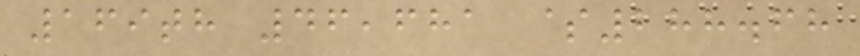169th 46,681 $288.68
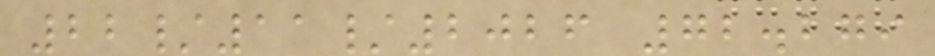22/11/2026 72.279
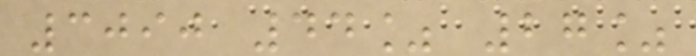3090 44% 27%
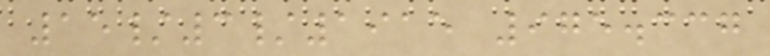15/3/1915 975.337
